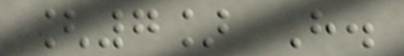[7] H.
